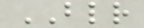BLR
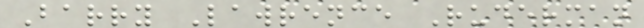Barry Lawrence Ruderman
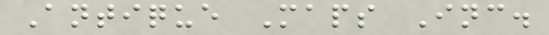Antique Maps Inc.
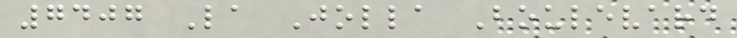7407 La Jolla Boulevard
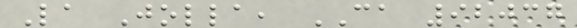La Jolla, CA 92037
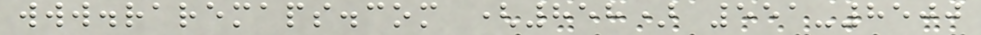www.raremaps.com (858) 551-8500
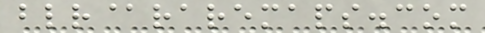blr@raremaps.com
